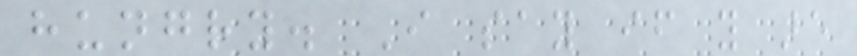hungry. I say if you are
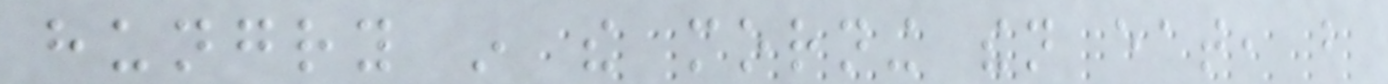hungry in the morning then eat, but
